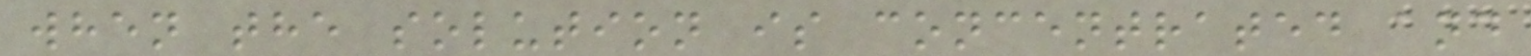when the solution is concentrated and
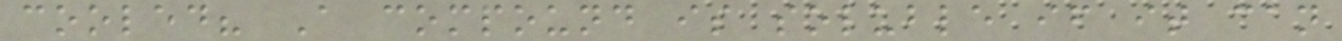cooled? A compound is soluble if it can
